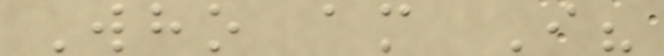Who am I?
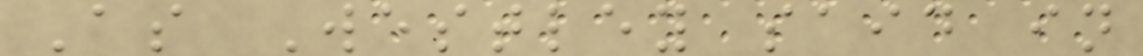As Westley said in
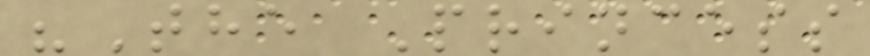"The Princess
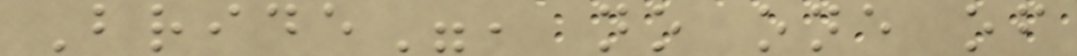Bride", no one of
